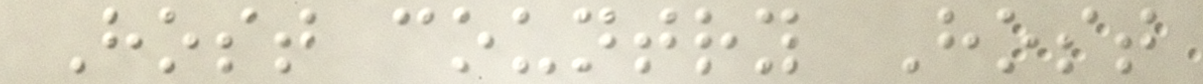Host country Host
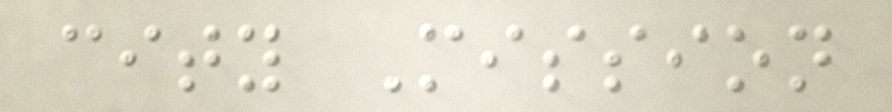city Mission
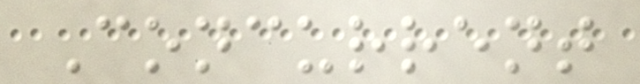Concurrent
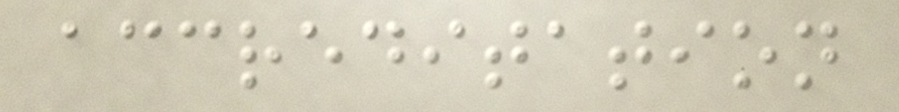accreditation
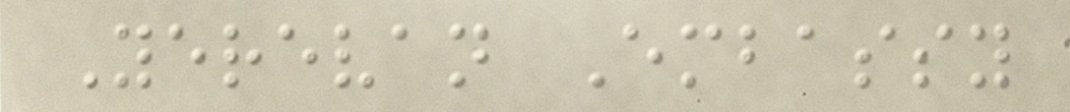Yerevan Embassy
